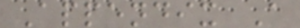Appendix A
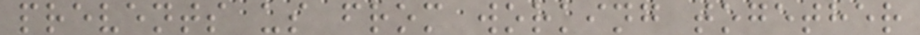prevents us from working together
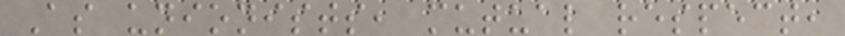As unionists, mutual respect,
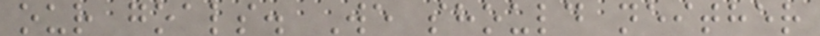our goals. We should neither
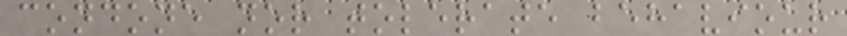condone nor tolerate behaviour
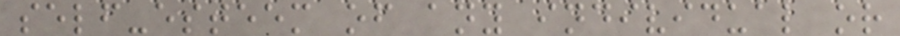self-esteem of any individual or
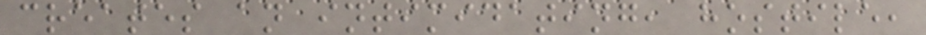creates an intimidating, hostile,
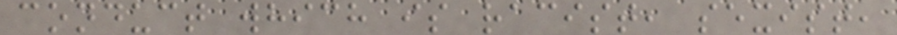conduct which is racist, sexist,
